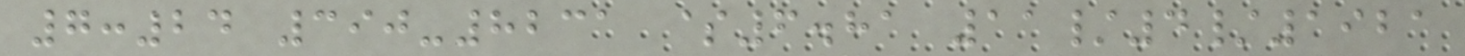7:24 390-8231 $6.81 11/4/1921
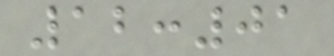12:01
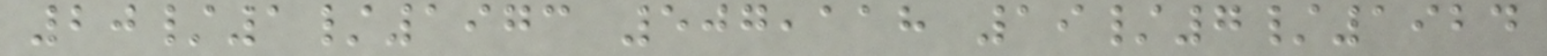20/1/1973 507,118 19/7/1924
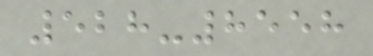528-8558
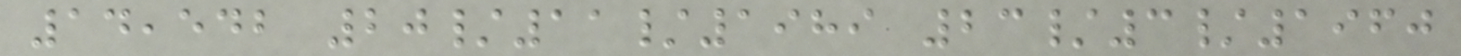14,542 20/11/1989 23/3/1960
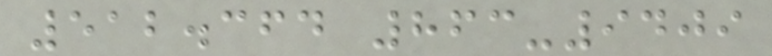512.364 863-9409
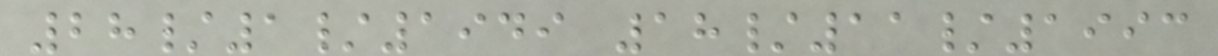28/1/1949 18/11/1993
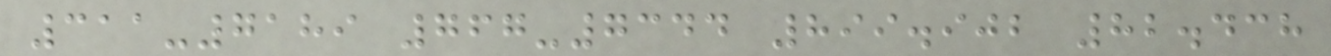311-7189 767-7344 899.902 82.438
